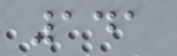141
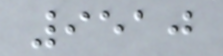9510
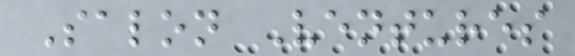Salon Ventures
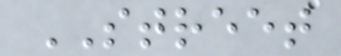STREET
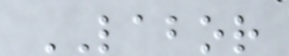LABOR
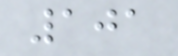101
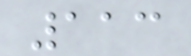113
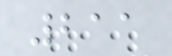211
